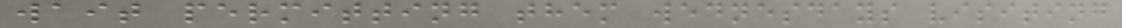wait permitting them wednesdays visiting
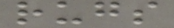rugs
